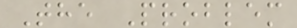The Problem
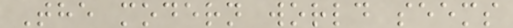The modern world seems
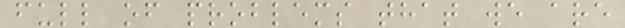full of problems that we are
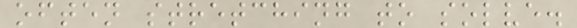often stretching to solve.
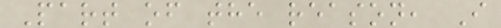Part of the reason, I
